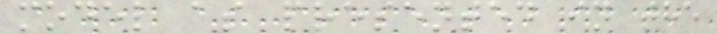model as presented in the
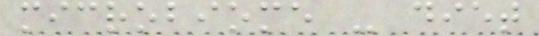microbiome - diet
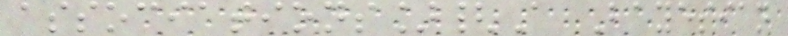associations]{A Bayesian
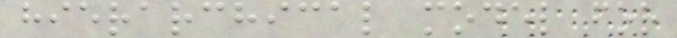hierarchical model for
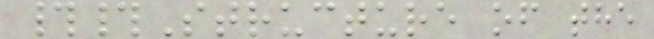##Structure of the
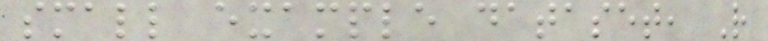small example dataset, R
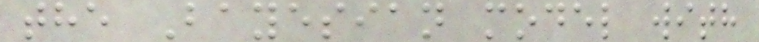the Bayesian model with
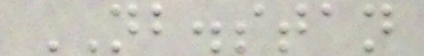NB.stan
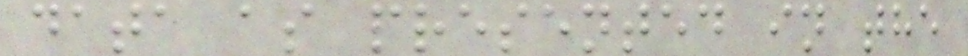data as presented in the
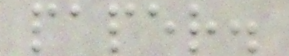paper.
